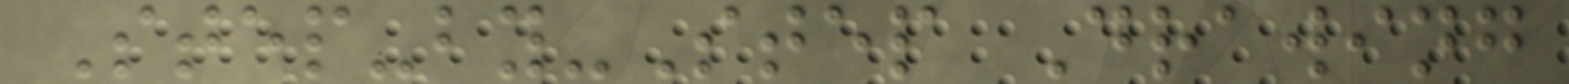Step-by-Step Drawing
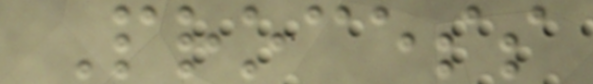Process
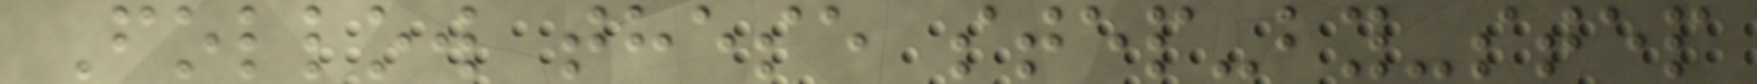Follow these step-by-step
